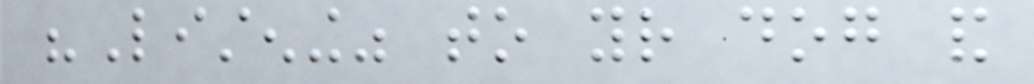"Listening" to your dog and
